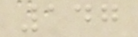147
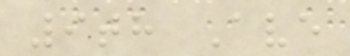9th Ave
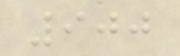900
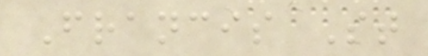Francis St
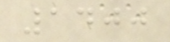1400
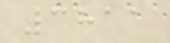3811
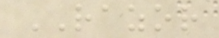RAZOR
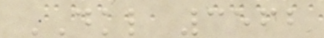DKL 3562
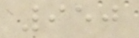950
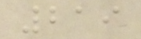219
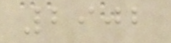2902
